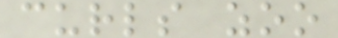curls zoo
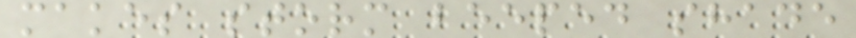makes storm beeped shade
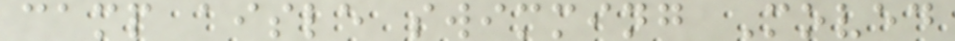camp aisle swimming Moved
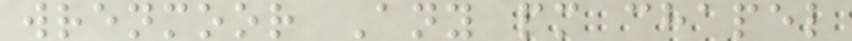wrenmoor Any pm chapel
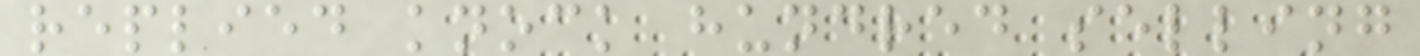replied knock hundred selling
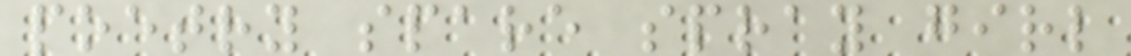poetry spare spray girl
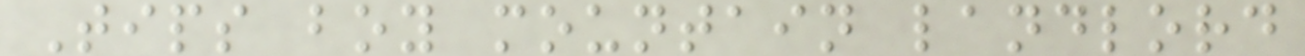Tips boy mountain landlord
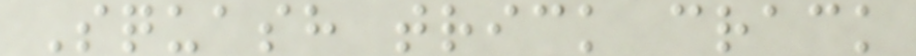Squash trick crack
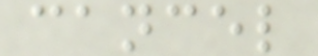cancel
